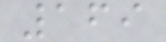169
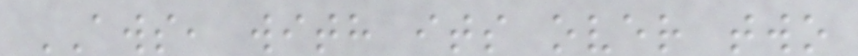AWS, with its over two
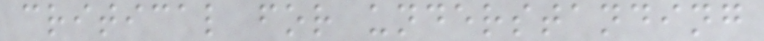critical for understanding
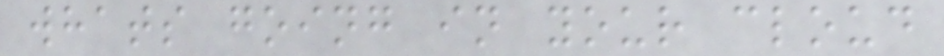whats going in your cloud
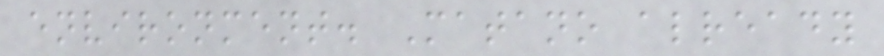environment. Matano already
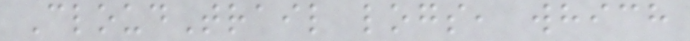CloudTrail logs, which
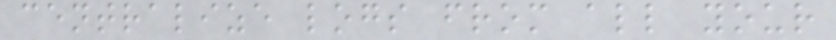centralize logs from all your
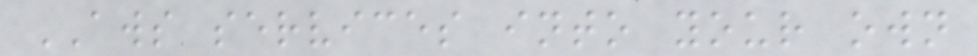AWS services into your own
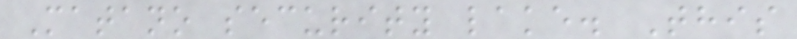Matano security lake. This
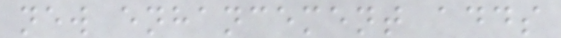new enhancement adds
